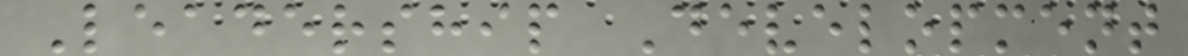Leadership Development
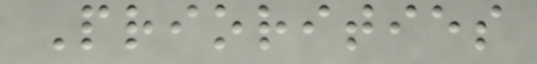Priorities
